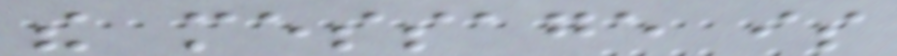the message is
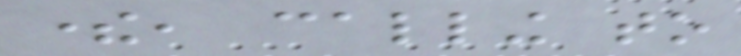there, calling to
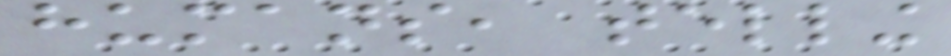humans, telling
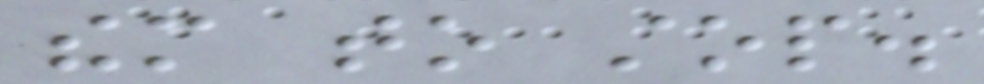them to stop.
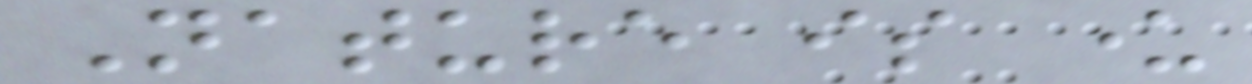Nature is under
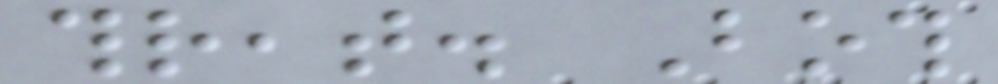threat. Both
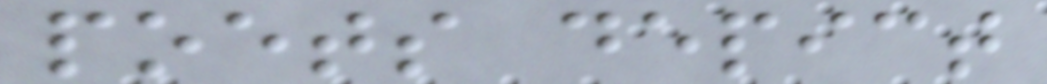poets depict
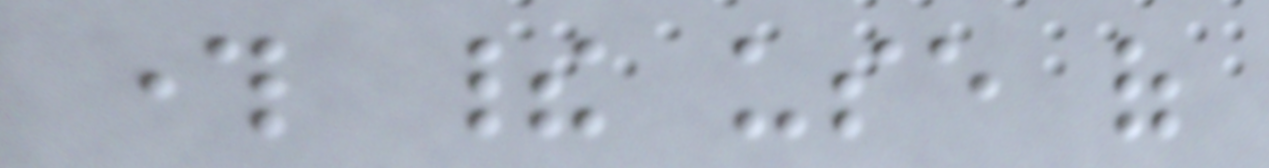through their use of
